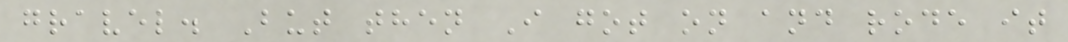gravel. But then I got on and rode it
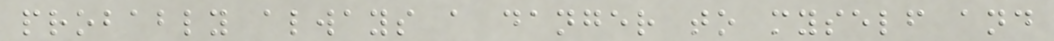probably always a danger to myself and
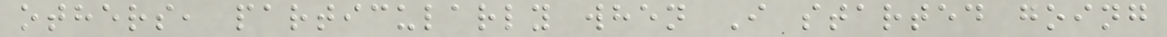others, particularly when I started going
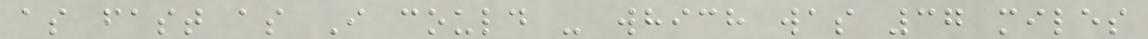as fast as I could - which was 37 miles
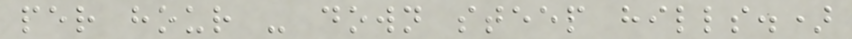per hour - down steep hills.)
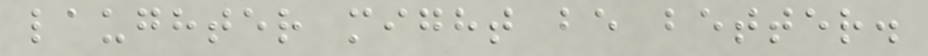laughter might be better.
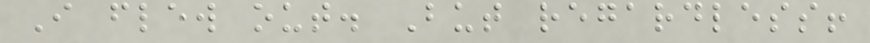I flew out. But regardless!
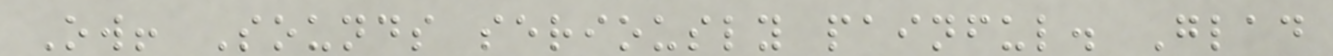Ow! Sounds seriously painful. Glad
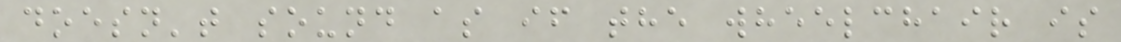doesn't sound as if the wheelchair is
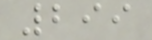299
